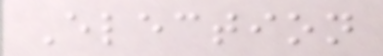Election
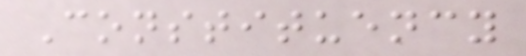Constituency
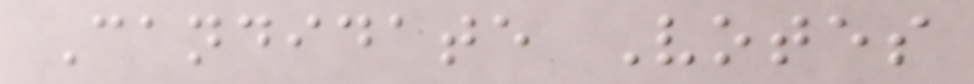Candidate Votes
